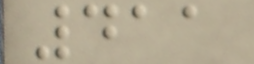411
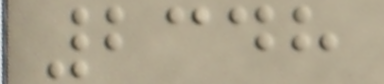2348
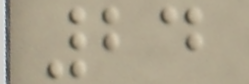24
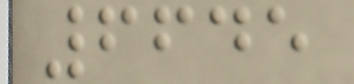6645
